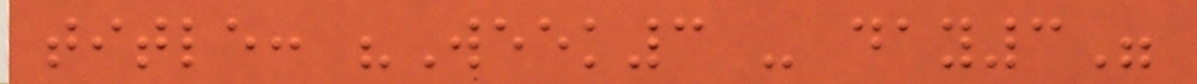title: "Week3 - day3"
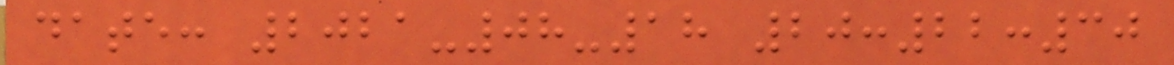date: 2021-08-18 20:22:30
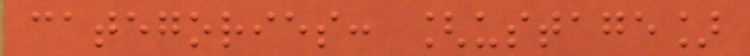categories: [ustage]
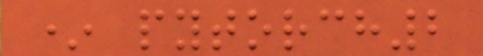* pytorch2
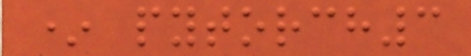* pytorch3
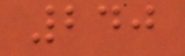240
